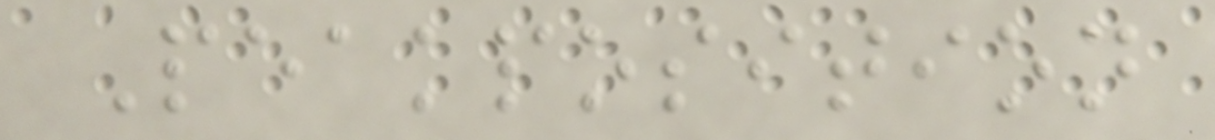Peakposition
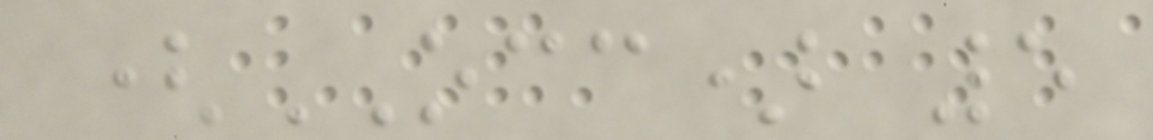(OCC) 5
